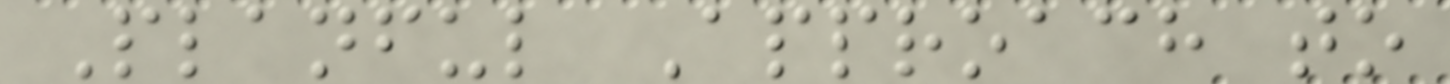Planful Approach to
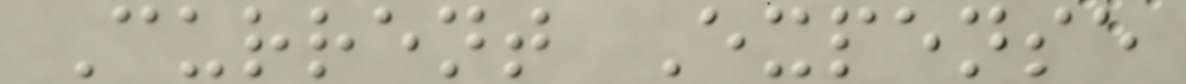Current Expense
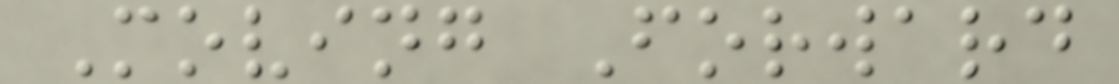Moving Forward
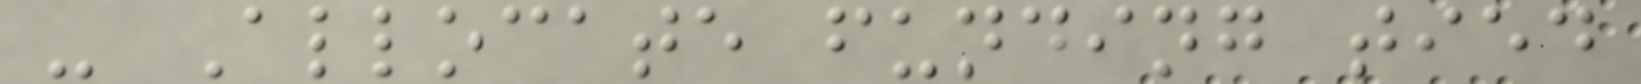- Allocate funding tied
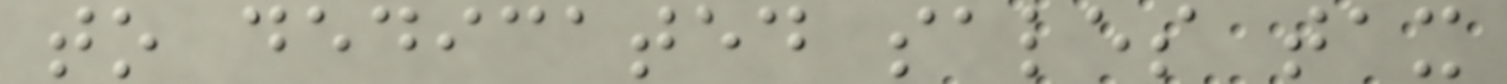to dedicated sales tax
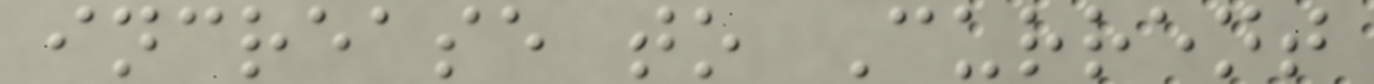increase to Current
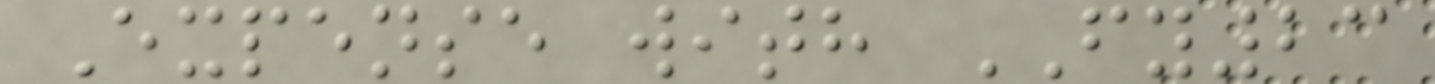Expense with FY23
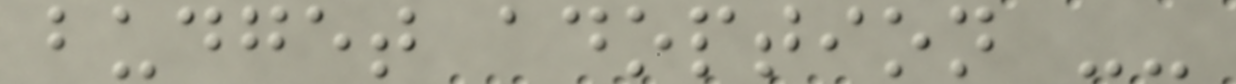budget adoption --
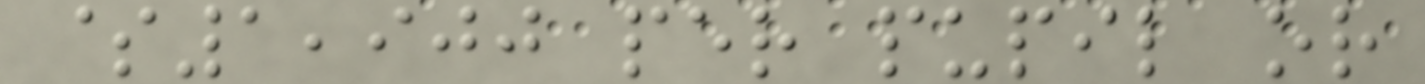$1,900 per pupil or
